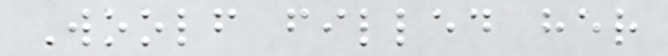Woolf filled her
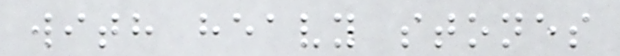with heavy stones
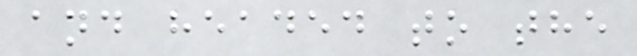and headed to the
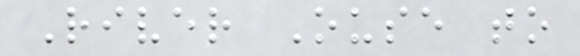River Ouse to
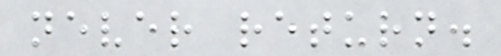never return.
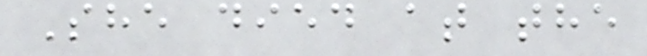She died at the
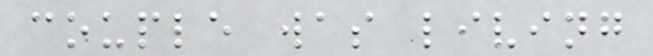couple was living
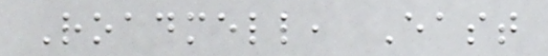Roadmell, East
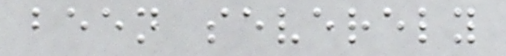been severely
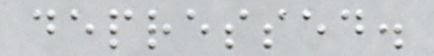depressed.
